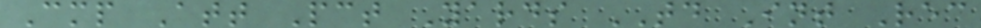Cmp Att Pct Yards TD Int Rec
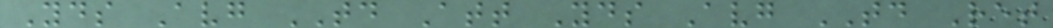Yds Avg TD Att Yds Avg TD Ret
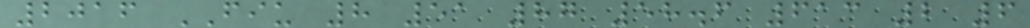2016 FIU 8 51 87 58.6 613 2 6
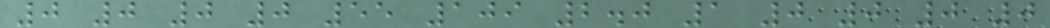0 0 0 0 55 109 2.0 1 0 0 0 0
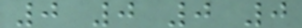0 0 0 0
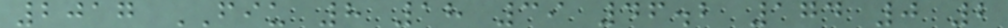2017 FIU 8 18 39 46.2 174 0 2
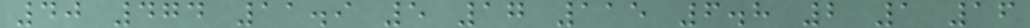40 474 11.9 5 17 115 6.8 2 1 16
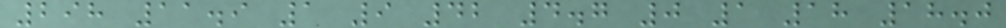298 11.9 1 9 42 4.7 0 1 18 18.0
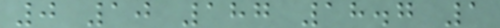0 10 187 18.7 1
